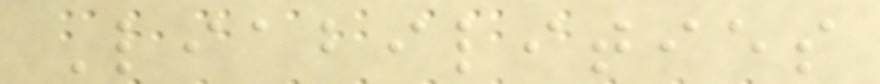Liabilities
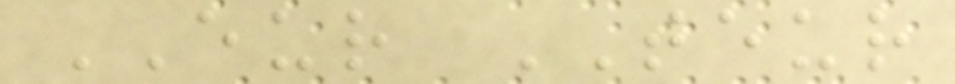EUR TEUR
